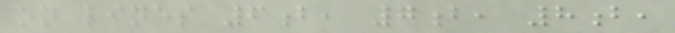on lines 6b, 7b, 8b,
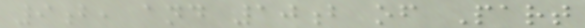9b, and 10b of Part
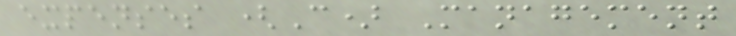expenses (C) Management
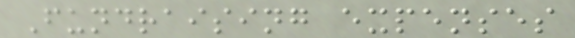Fundraising expenses
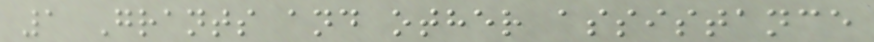1 Grants and other assistance
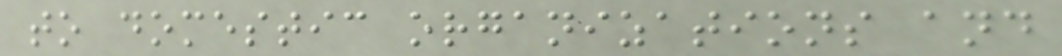to domestic organizations and
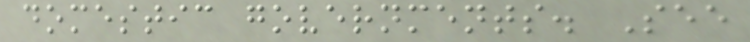domestic governments. See
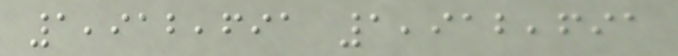1,912,691 1,912,691
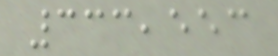333,553
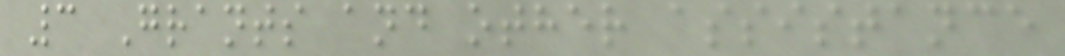3 Grants and other assistance
